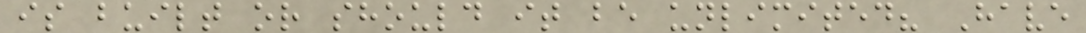is built or should it be unlimited? Have
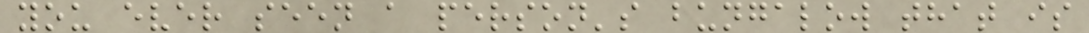you ever seen a person's bungalow that is
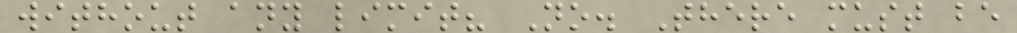without any limit? No. There must be
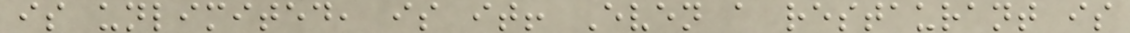is unlimited, is it! Even a restaurant is
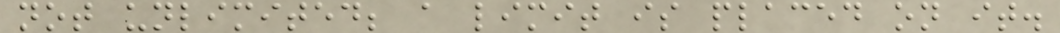not unlimited; a limit is placed on it.
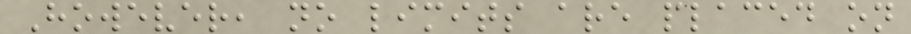However, no limits are placed on
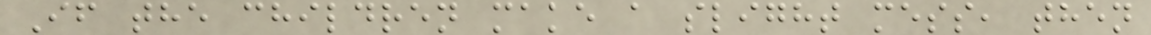If the children make a slight mess, then
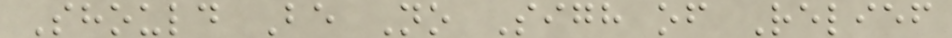Should Be No Sigh of Relief
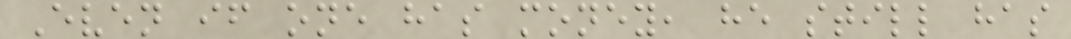Even if one has money, he still has
